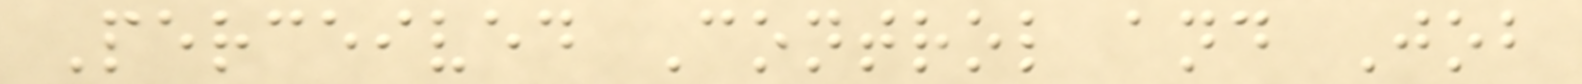Perceived Control and Job
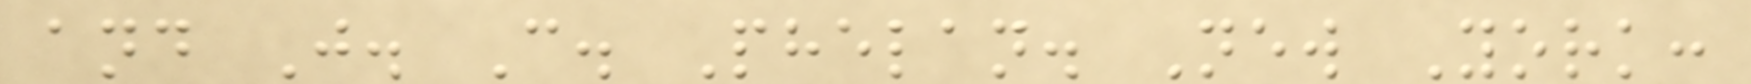and J. C. Phelan. New York:
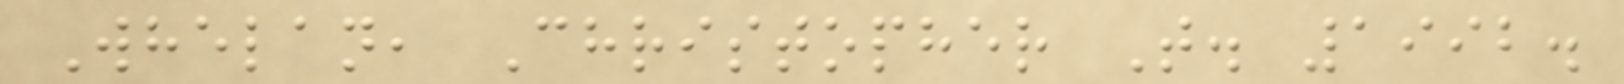Whelan, Christopher T. 1992.
